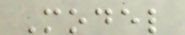Model
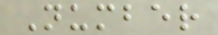Number
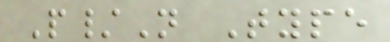P/N Type
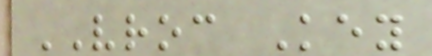VROC Key
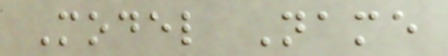Model Name
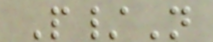P/N
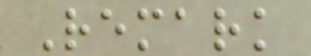Remark
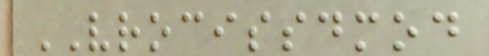VROCISSDMOD
